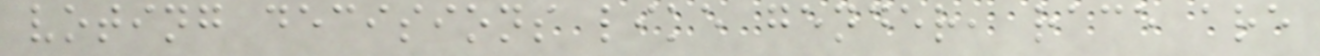voting decisions like gender, race are
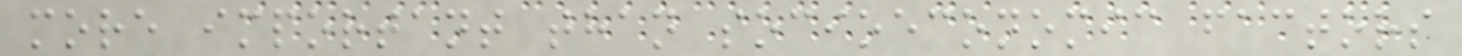more important than socioeconomic factors
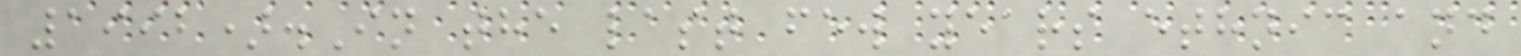1992).In the last few years ethnic and
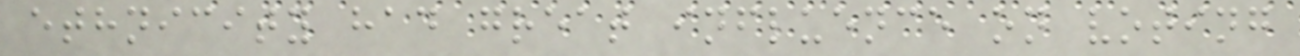ethnicity had great influence on voting
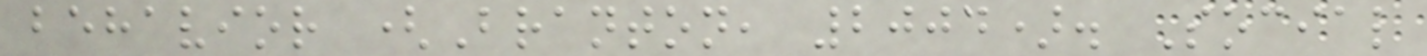behavior (Branton, 2004). Social
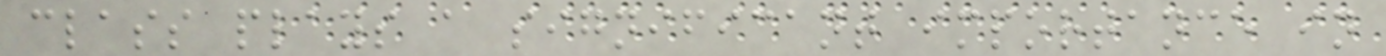class plays a significant importance in
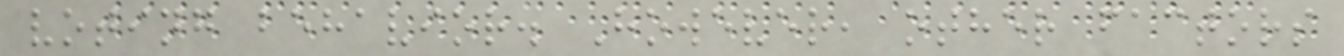voting behavior. However, other factors
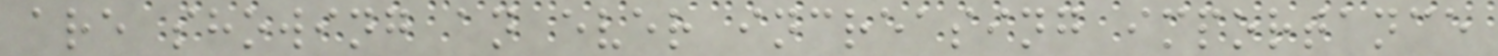are showing an ever increasing importance
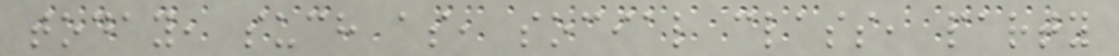today, such as, social class, party
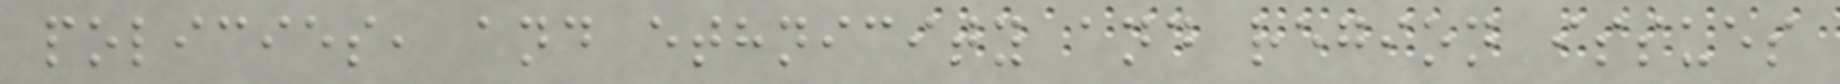policies, and ethnicity and region issues
